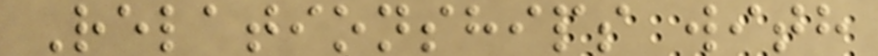Relationships with
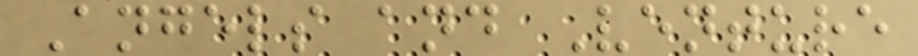Angels and Venture
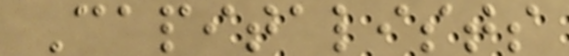Capitalists
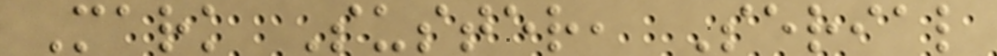Mark Suster, Serial
